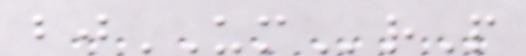bjUMrP
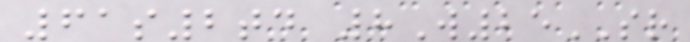61s2td 8W25SR
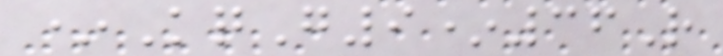*KqG9*36R
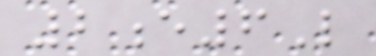2e6L
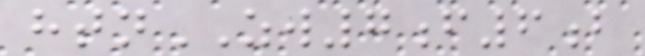htnZW7f6b
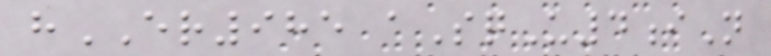hER985 aSqU4iN
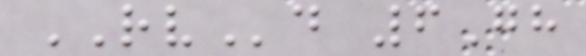RVd 6Gh
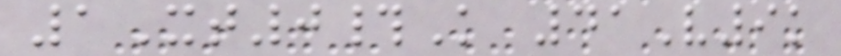1Xt0#K 41V9k
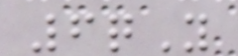6qY
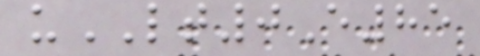uLT0E85
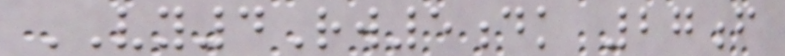VY4Rw5dk 27f
